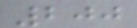200
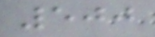500
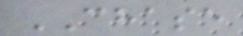CHASE
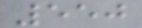550
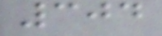304
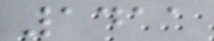1411
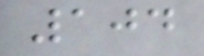104
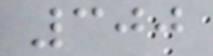300
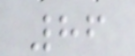86
